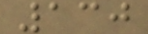130
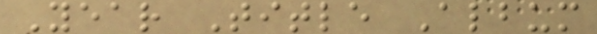Year Title Album
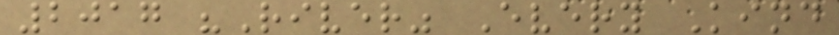2017 "River" Every Kind
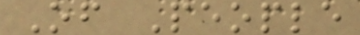Of People
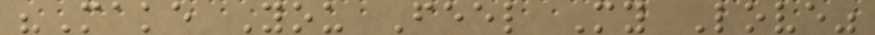"Make You Feel My Love"
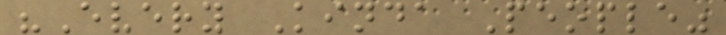"Every Kinda People"
